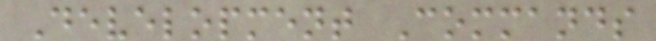Development Commands
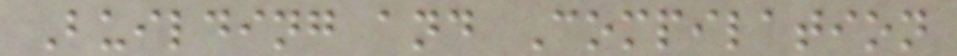Building and Compilation
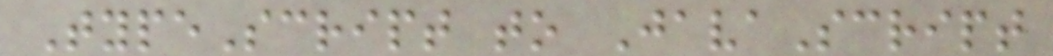TypeScript to JavaScript
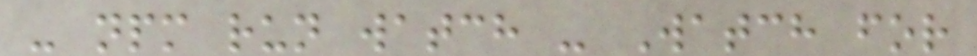- npm run watch - Watch for
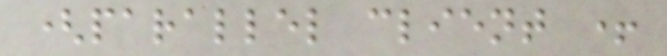(parallel client +
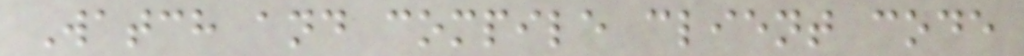Watch and compile client code
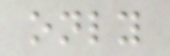only
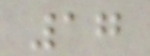17
